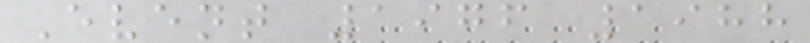Event 1976 1988
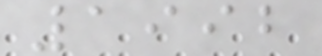1992
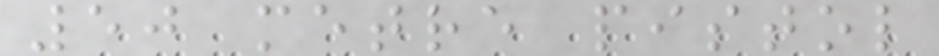50 metre pistol
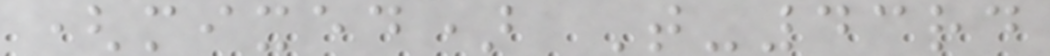(mixed) T-43rd
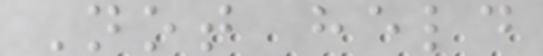Not held
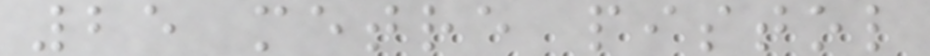25 metre pistol
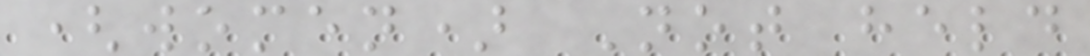(women) Not held
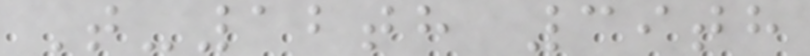T-12th 39th
